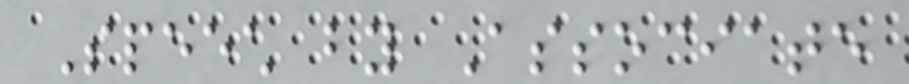Speech by Associate
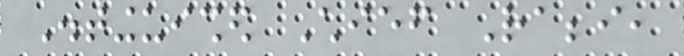Distinguished Chief Rabbi,
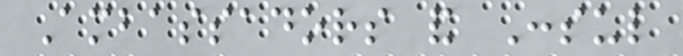Ambassadors and Consul
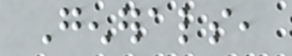Generals,
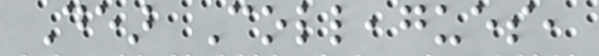Dear Colleagues,
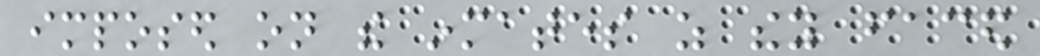imposed on the inmates as they faced
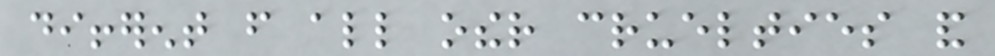different from all other cruelties and
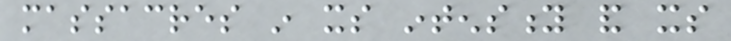massacres in its intensity and its
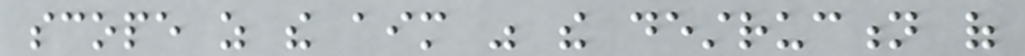scope as the aim was the destruction of
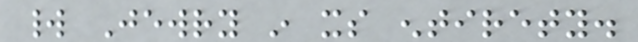world Jewry in its entirety.
